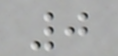0
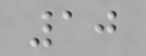10
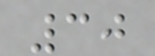30
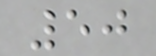50
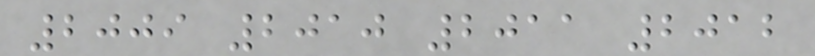2009 2010 2011 2012
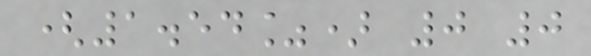(1.54%) 0 0
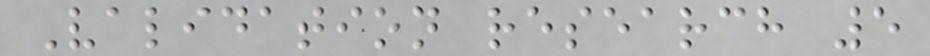Validation research 5
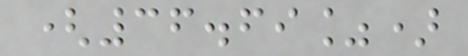(36.69%)
